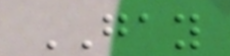GAY
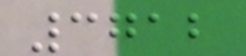3712
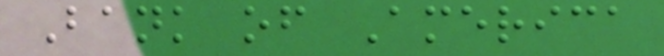Bank of America
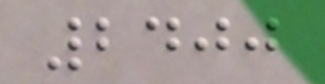2400
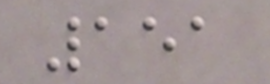151
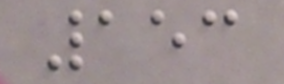153
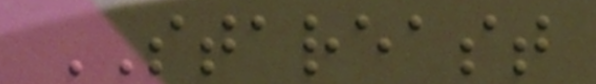STAREAST
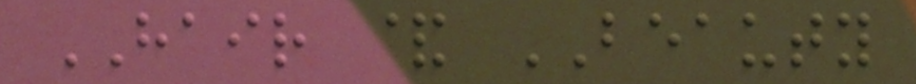HAIR & BEAUTY
